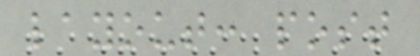layout: post
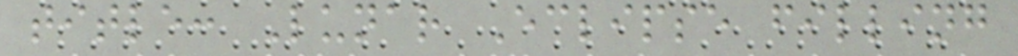title: Lunar Eclipse filling
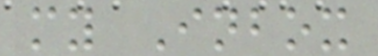my Inbox
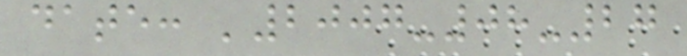date: '2007-08-27
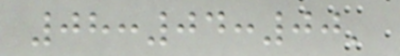08:04:00'
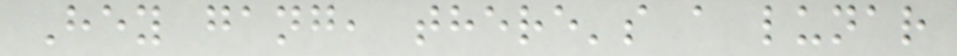Hey gang, there's a lunar
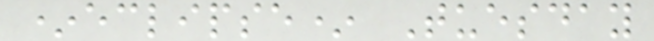*eclipse* Tuesday
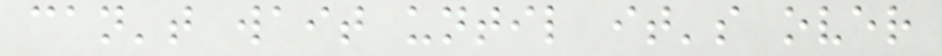can't wait until it's over
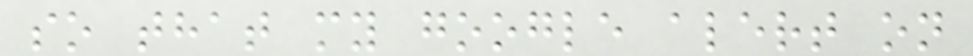so that my google alert on
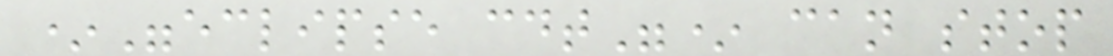*"eclipse cdt"* can stop
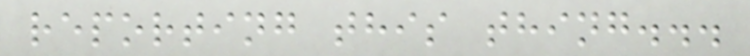reporting this thing...
